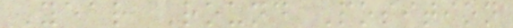Year Round Position
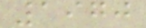1970
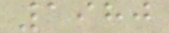1980
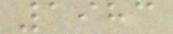1983
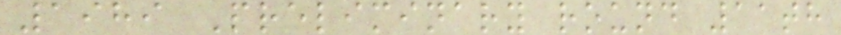1989 Preliminary round 11th
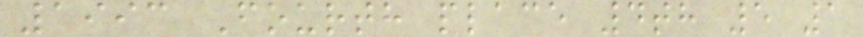1993 Fourth place 4th 5 1
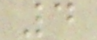4
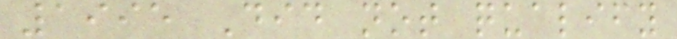1995 Did not qualify
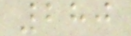280
